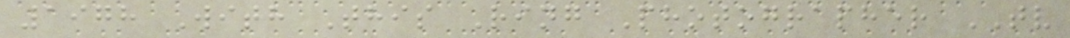1978 With This Ring Photographer TV
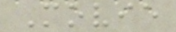Movie
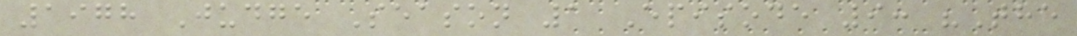1978 Judge Season 1 Episode 9: "The
